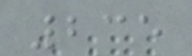235
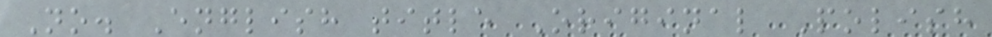No. English title Original Polish
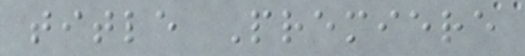title Premiere
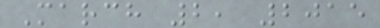March 2, 2015
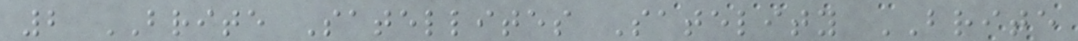2 BRITE Satellites Satelity BRITE
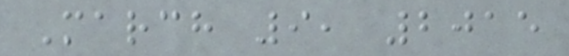March 9, 2015
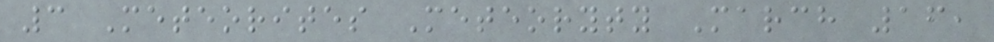3 Meteorites Meteoryty March 16,
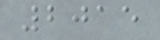2015
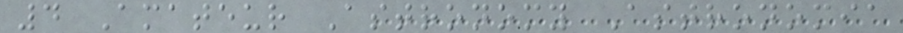4 Amateur Astronomy Astronomia
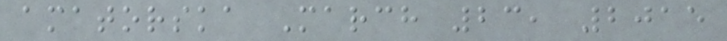amatorska March 23, 2015
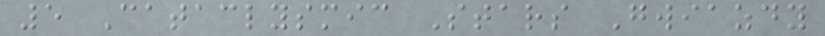5 Cataclysmic Stars Gwiazdy
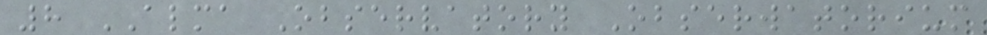8 ALMA Observatory Obserwatorium
